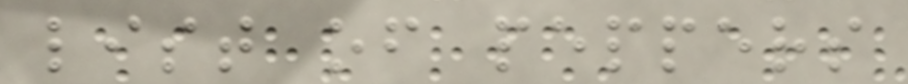list of peppers
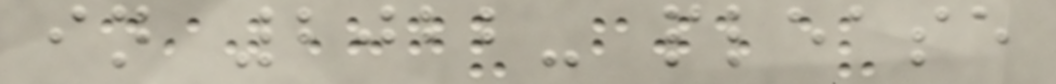in 2022- please
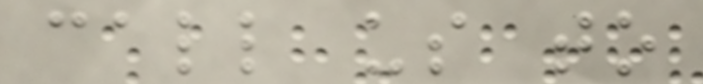call us to
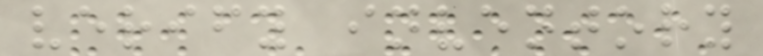verify inventory
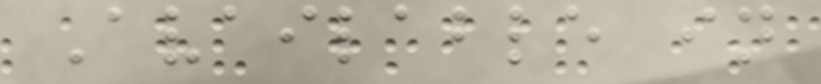Available in
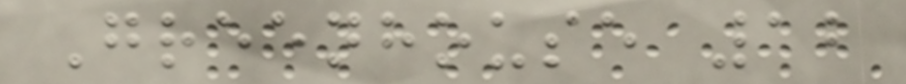Greenhouse 12
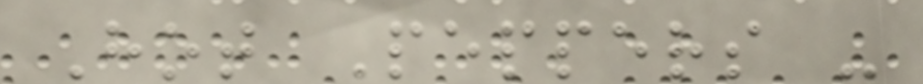Hot Peppers -
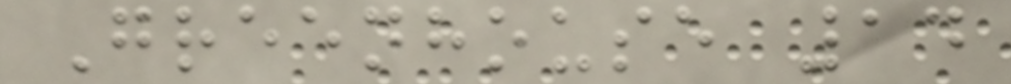Greenhouse 14
